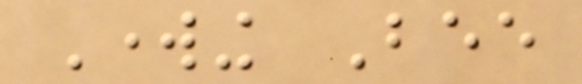Working Bee
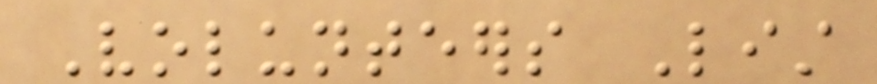Volunteers List
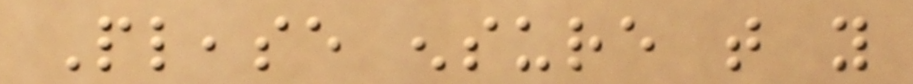Please ensure that you
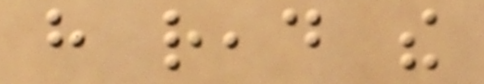have read the
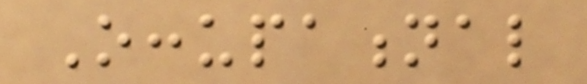Occupational
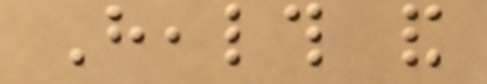Health and
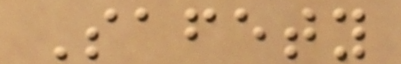Safety
